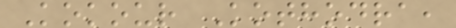Kokour Kothodra,
